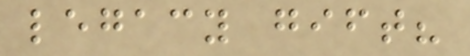legacy gift?
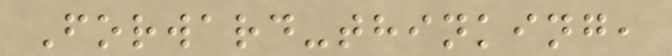Forward-thinking,
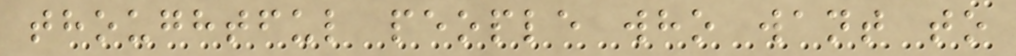thoughtful people who want to
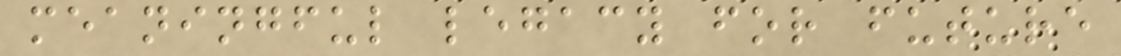meaningful legacy for future
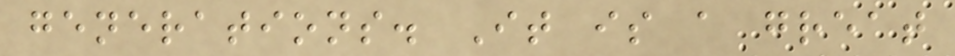generations. It is a great
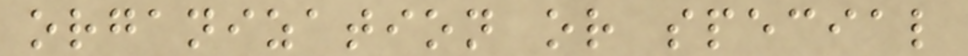organization or special
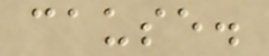cause.
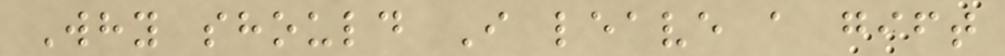Why should I leave a gift
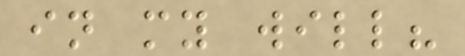in my will?
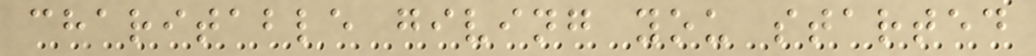charitable giving you started
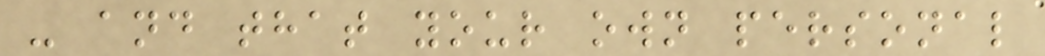- and that your own personal
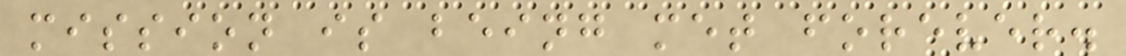mission is being met forever.
